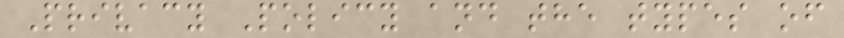Privacy Policy and the types of
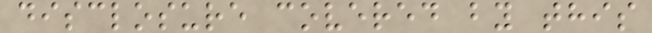disclosure covered by this
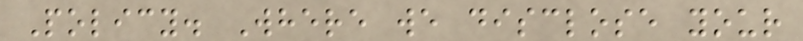Policy. Where we disclose your
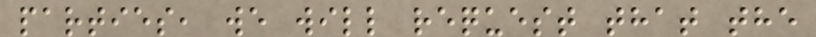parties, we will request that the
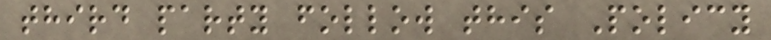third party follow this Policy
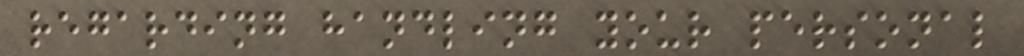regarding handling your personal
